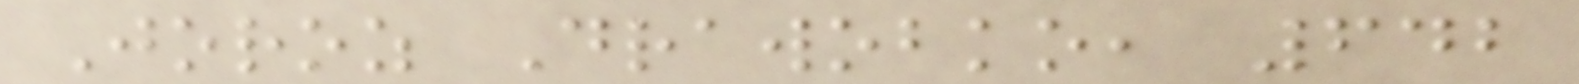Joroz Drawobko, 642
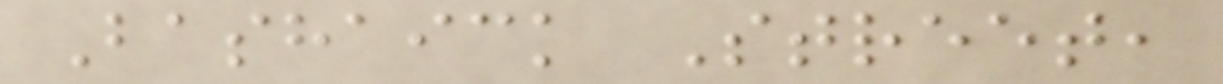Bashaick Street,
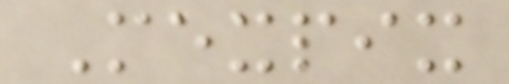Mexpix
